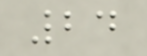24
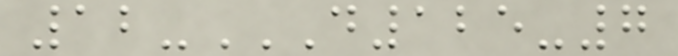12-D125-7
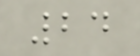24
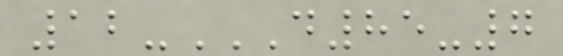12-D85-7
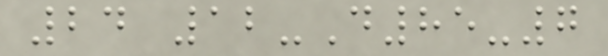24 12-D85-7
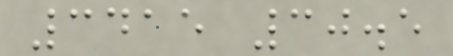3415 30.5
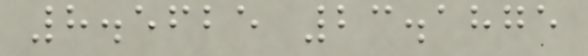8.5625 23.1875
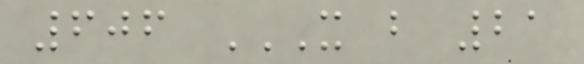606 X B 21
